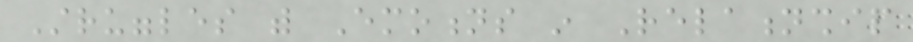Struggles with Emotions in Relationship
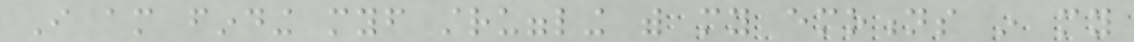I am finding myself struggling with my emotions in my
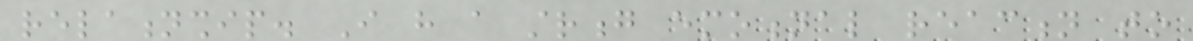relationship. I have a strong emotional reaction to
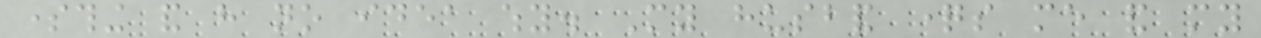something and have no idea why. My husband questions me and my
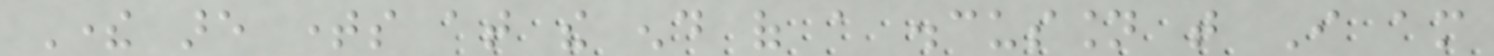There are times at the end of a discussion that I am
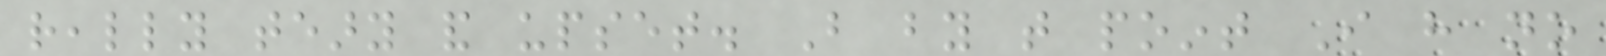really teary and upset. But by that point I have no
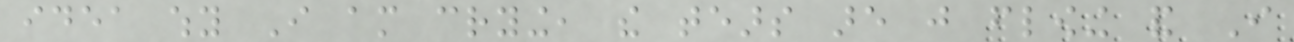idea why I am crying, the tears are just flowing and I
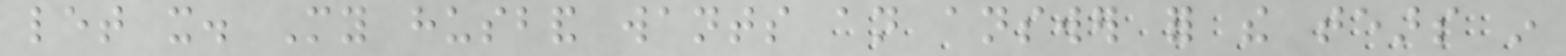let it. My husband wants an answer for the tears in
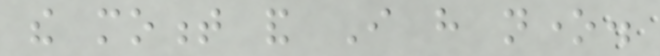the moment and I have none.
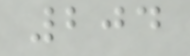204
